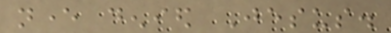never denied Jesus.
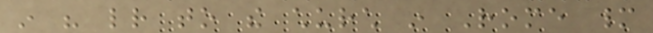in his letter to the church in Rome many
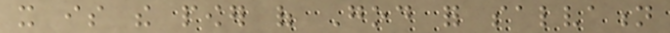it is the power of God for salvation
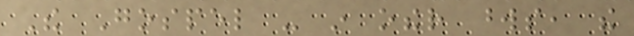The Gospel - in other words, the
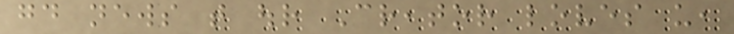good news that our Creator loves us,
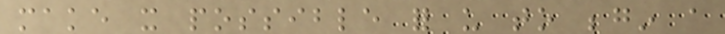make it possible for us to begin a
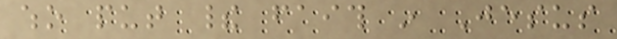who put their faith in Jesus
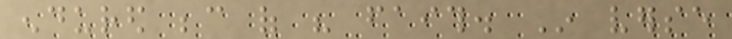endured because of his faith. In verse
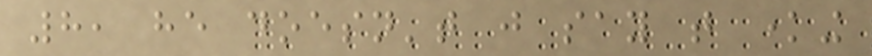8, he doesn't just say that knowing
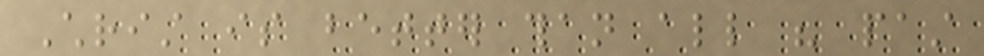Christ is better than all his past
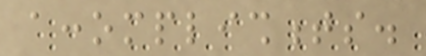accomplishments.
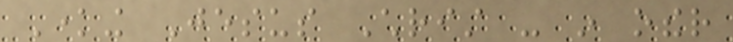Knowing Jesus Christ - in other
